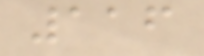116
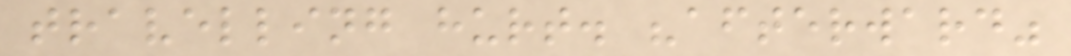travelling hurt. "afterward"
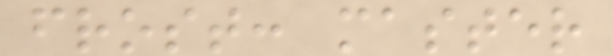frost: master
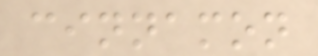cinnamon
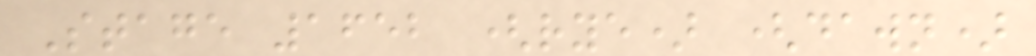Stage 1652 (rye) (dawn)
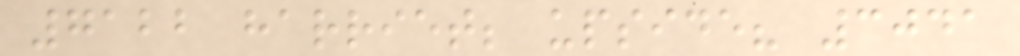7122 harriet; upside? 3041
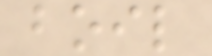boil
